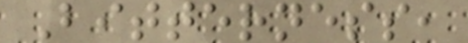Bitterness,
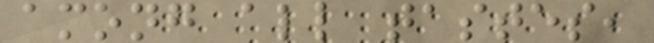among all tastes,
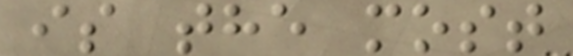is the most
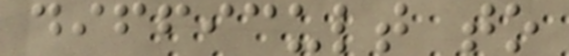difficult to
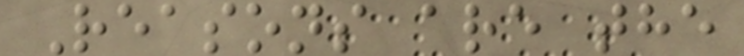Reasons are the
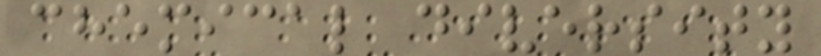chemical diversity
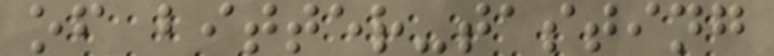of bitter-tasting
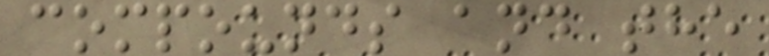compounds and the
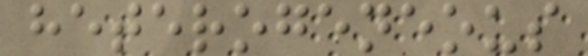heterogeneous
